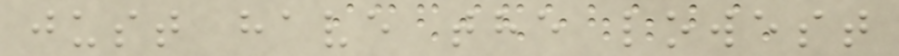just have the lowest
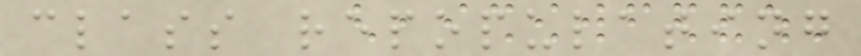class repopulating
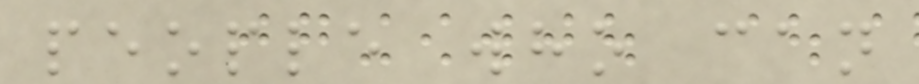people who can
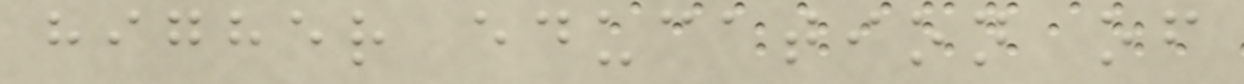higher education of
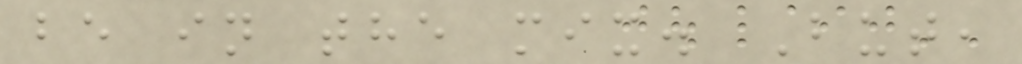be in the mix. But,
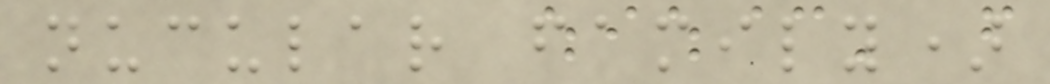nucular family)
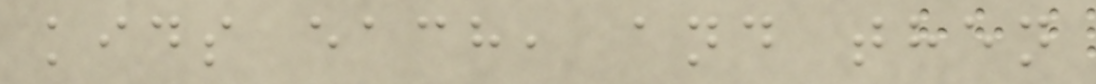kids each, and then
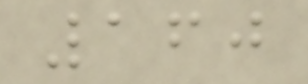160
